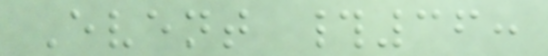Event #36:
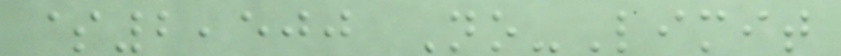$2,500 No-Limit
